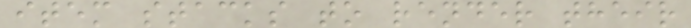item stacks to render their
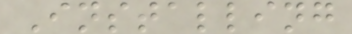Installing
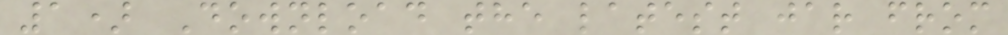1) Download the latest jar from
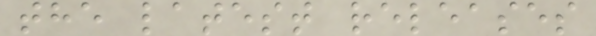the latest releases
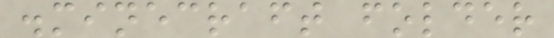.minecraft folder
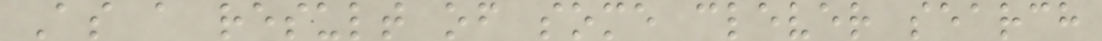As a result of some clever search
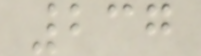237
